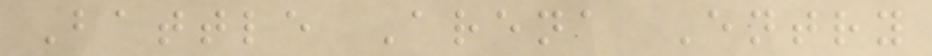Battle Arena Entry
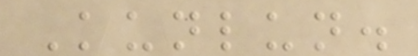Kunlun.
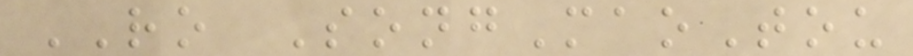RO SongMaoTou
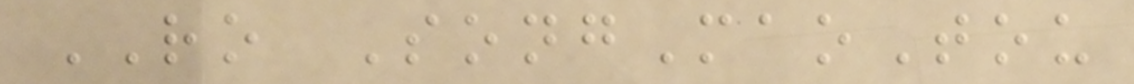RO SongMaoTou
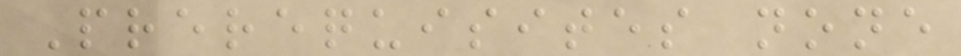Prerequisites none
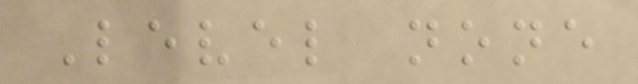Level none
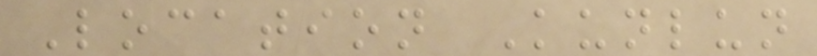Location Kunlun
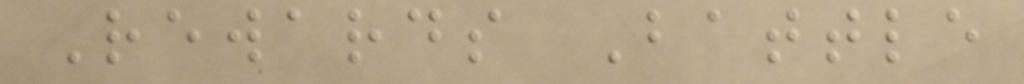Rewards Battle
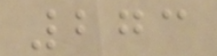273
